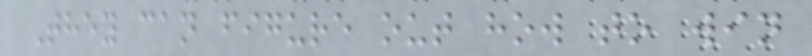They can figure out how to win
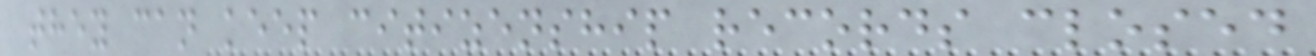they can keep citizenship records closed
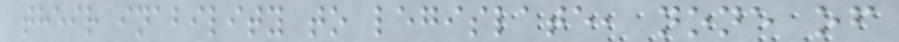their inability to legislate, none of
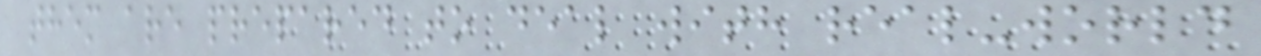them are prepared to deal with real-world
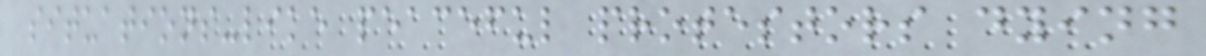situations-like peaceful protestors dying
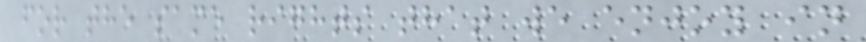for the same rights that we enjoy in
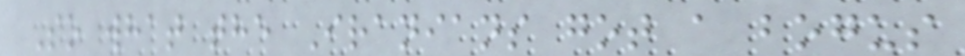So what the Iranians got a bogus
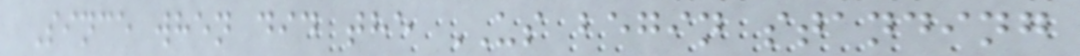Since when did the US begin standing
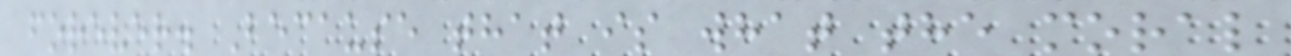forever. Because that is what the moral
